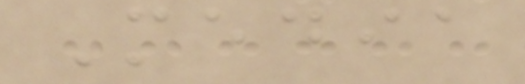Media
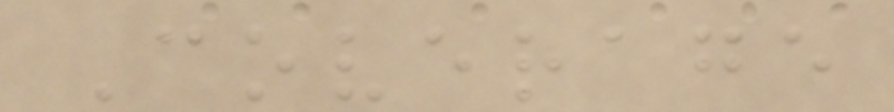Coverage
